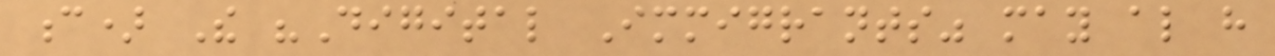c) The "Digital Immigrants" may also have
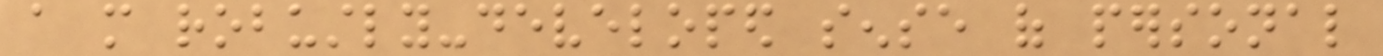a more robustly-developed sense of personal
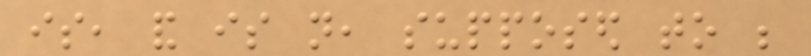is, and is not, supposed to be
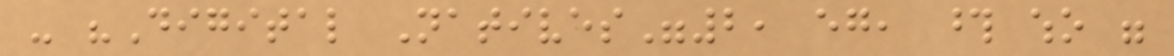- "Digital Natives"2, eg, those who were
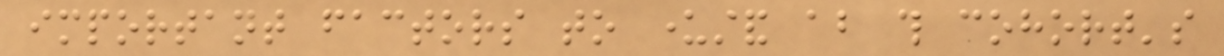important factors to understand about this cohort's
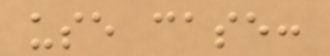use case:
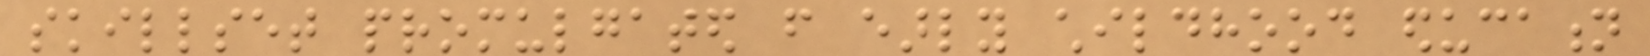skillset promulgated from early childhood education
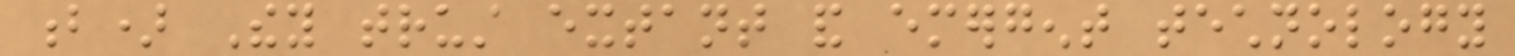b) They trust extant and emergent technology
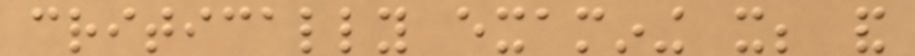critically examining it; and
